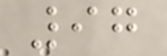97
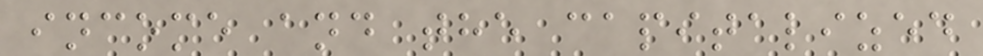income and the capitalized
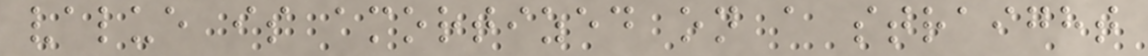value is amortized on a straight
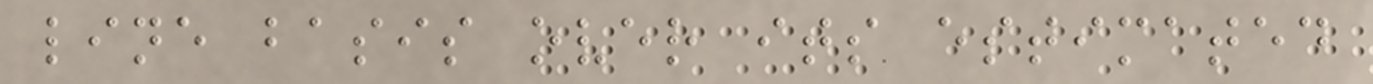line basis over its estimated
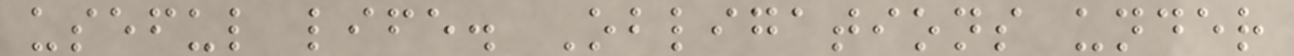useful life. Obligations under
